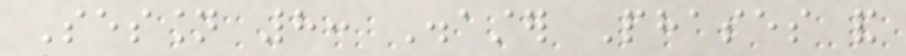Session 8: Disaster Phases and
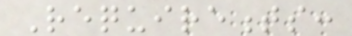Requirements:
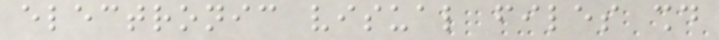electronic visual files should
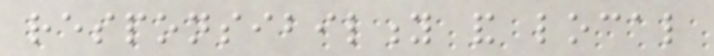responsibility and local
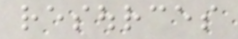resources
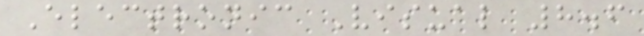Electronic Visual 8.6
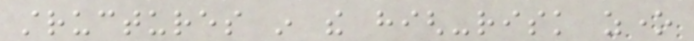structures in the high-risk zone
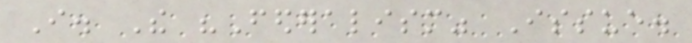I. The "Federalism" Issue.
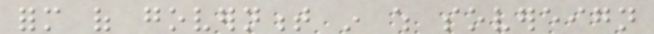form of government in which sovereign
